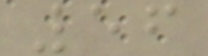56
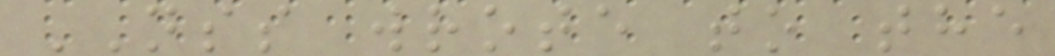NSS wrote to the
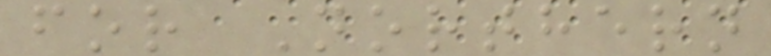for Northern
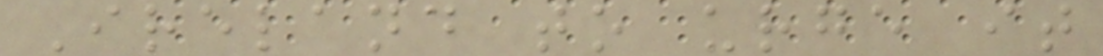Ireland to urge it
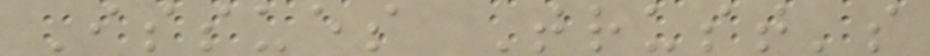Issues Trust's
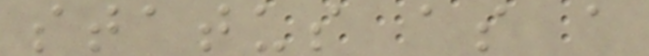status as a
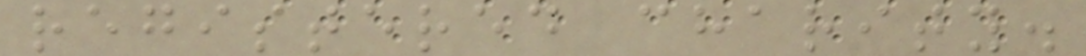registered charity.
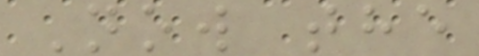Now the
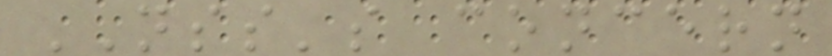NSS's concern
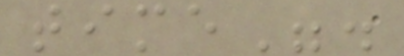time".
